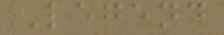Legend
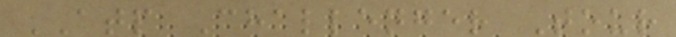ATP Challenger Tour
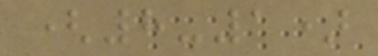(8-1)
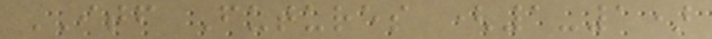ITF Futures (1-1)
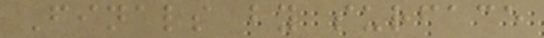Finals by surface
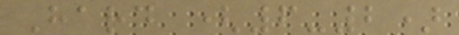Hard (6-2)
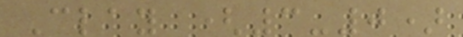Clay (3-0)
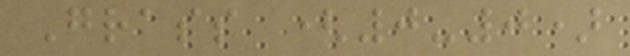Grass (0-0)
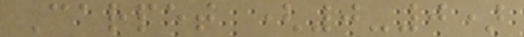Carpet (0-0)
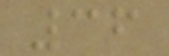36
